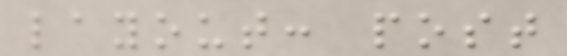layout: post
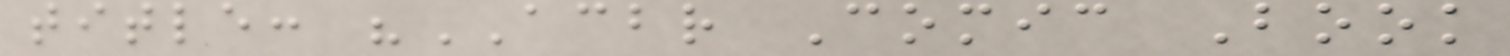title: "ACBR Comic Book
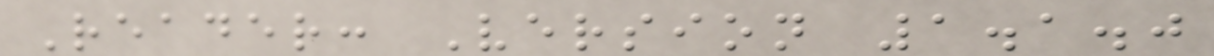Reader: Version 1.1.0
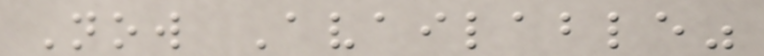Now Available"
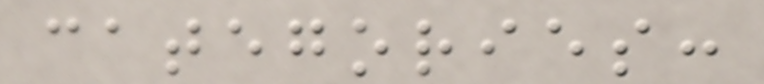categories:
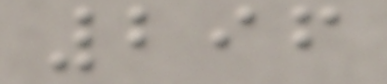296
